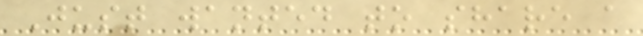Just wanted to share a
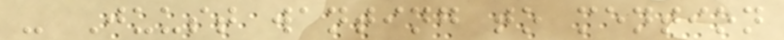- Juust wanting to mention
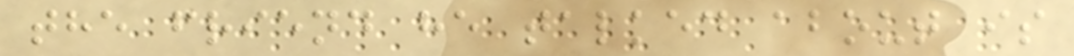the friend he talked about is
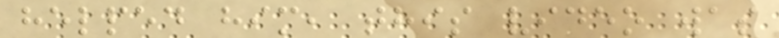helped him, this video was
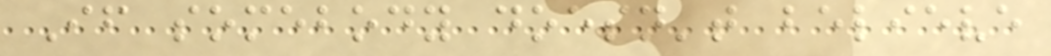If somebody doesn't believe
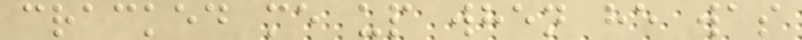cracked me up when he was
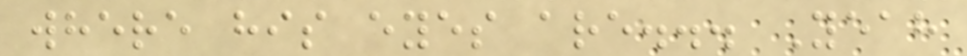where his eyes are... Yeah
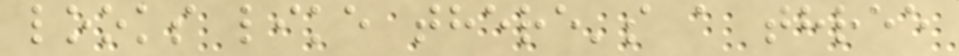looks like there's a three
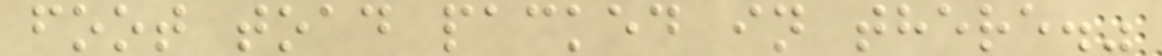foot toad packed in there."
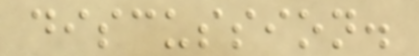discussion.
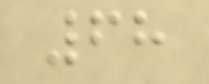68
